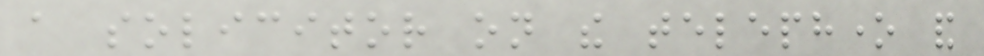a solicitor on the telephone and
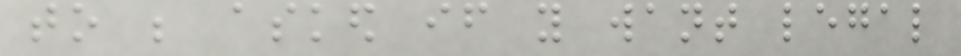to be asked if you want legal
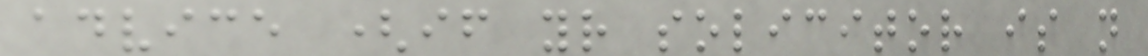advice (if your solicitor is not
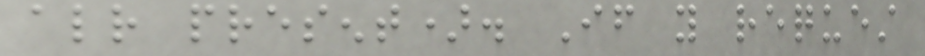already present). If you request
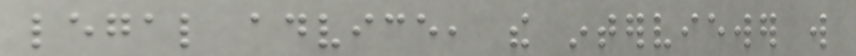legal advice, the interviewer will
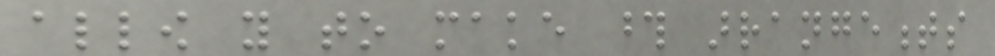allow you to make those arrangements
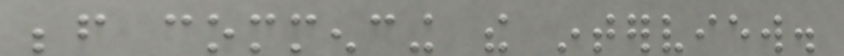before commencing the interview.
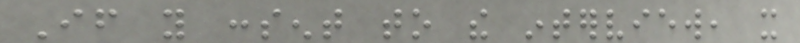If you consent to the interview, it
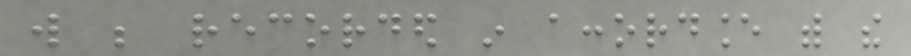will be recorded in accordance with the
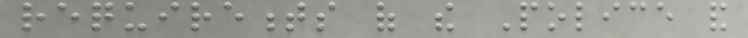requirements of the Police and
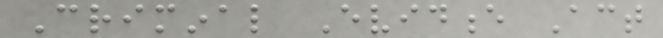Criminal Evidence Act
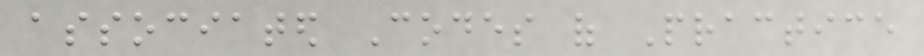associated Codes of Practice
